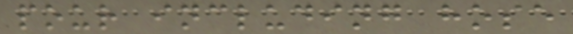pour including hose
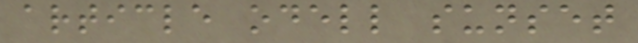article odell sunset
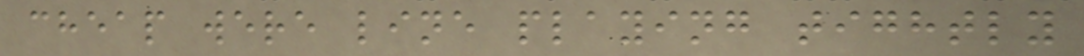cheap were line playing tightly
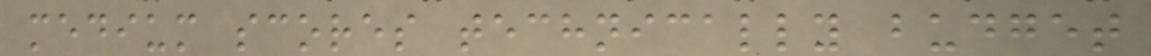medium scores technically budget
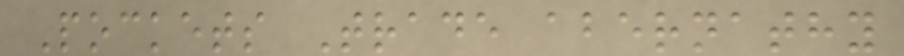Pockets Trade abernathy
